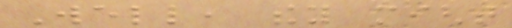Well, they might
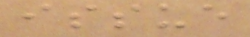issue
